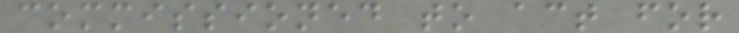commissioned to act for
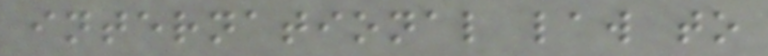international law to
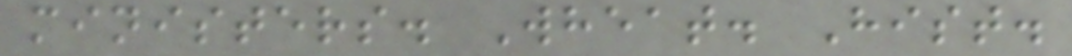ministers. Wheat. Hist.
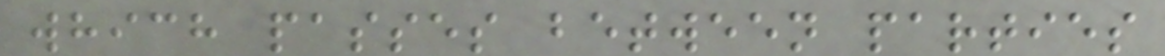which passes between parties
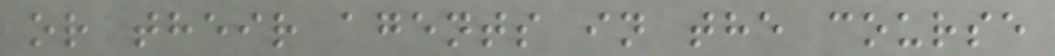or their agents in the course
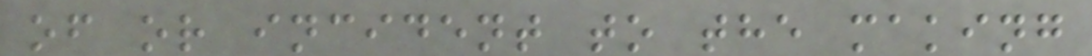of or incident to the making
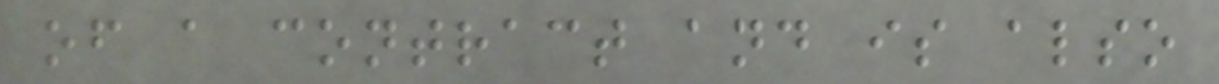of a contract and is also
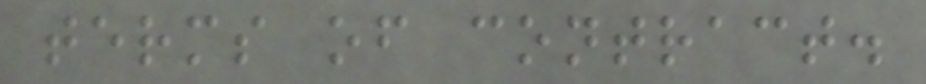terms of contract.
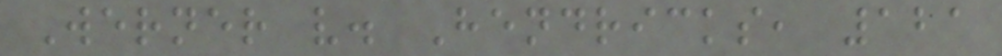Werner v. Hendricks, 121
